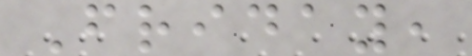Friday,
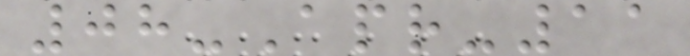08-Apr-11
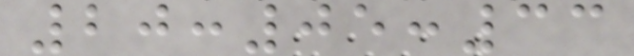20:05:33
